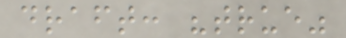draft: "true"
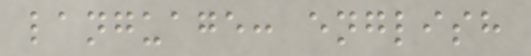language: english
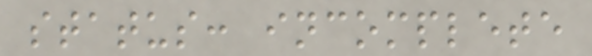status: incomplete
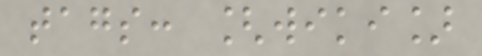tags: [wiki]
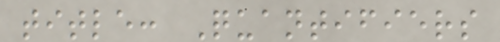title: Quantifiers
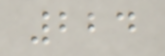224
